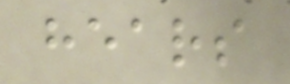hears
